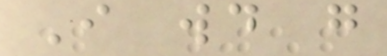I would go
